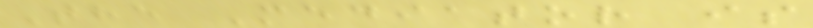The Mediator is
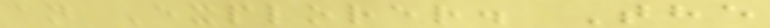an Explorer. The
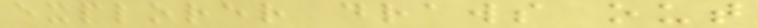explorer draws out
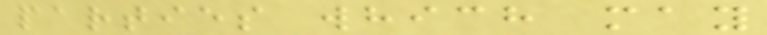parties which may
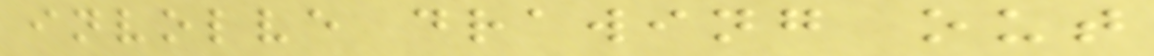involve drawing out
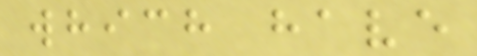which have
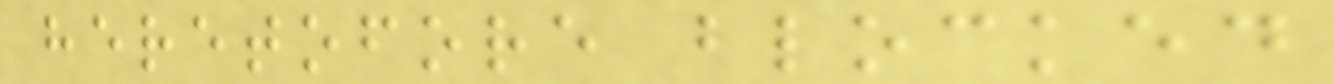heretofore blocked
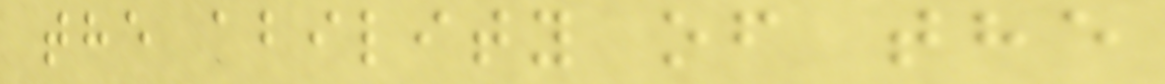the ability of the
